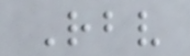Rbv
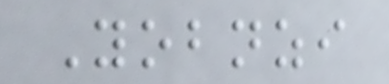Yobnzi
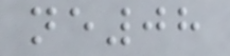ne08
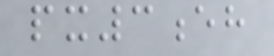px3eh
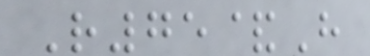R75&H
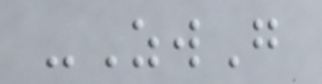-ZwG
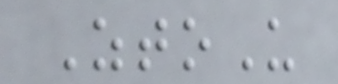ZtoU
